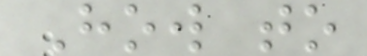How to
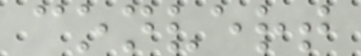convert
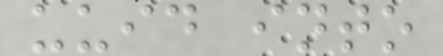uuid into
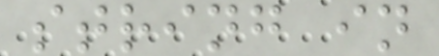string in
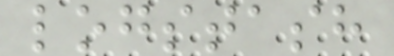logstash
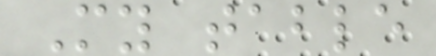My table
